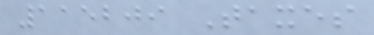115209 Taxes
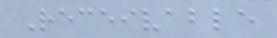Receivable
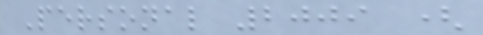Personal 2009 (
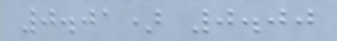0.01) 0.00
